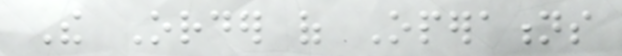The Order of Operations
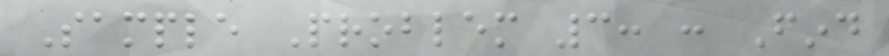Sample Problem 3: : Find
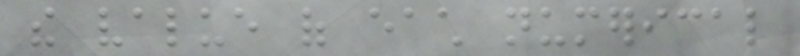the value of each numerical
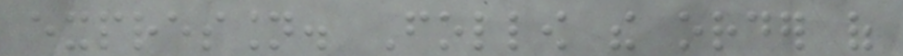expression. Follow the order of
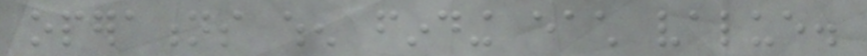operations when finding each value.
